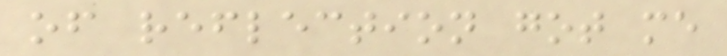of reflection got me
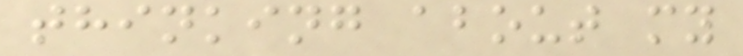thinking about my
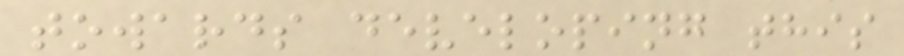towards developing this
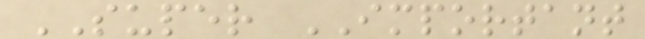SUPER IMPORTANT
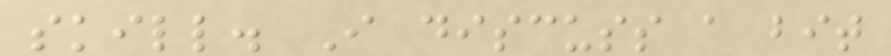skill. I discuss a bit
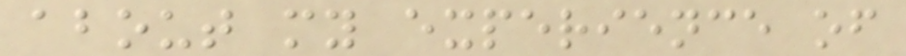about my experience of
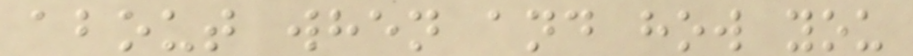about when and how you
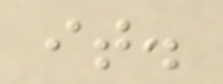it.
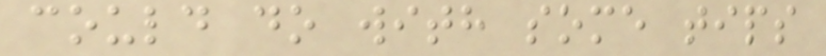could do with some tips
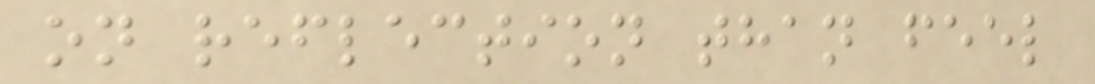on reflection than feel
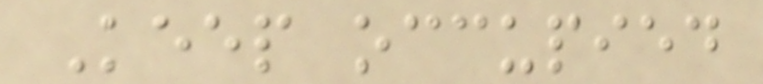Keep occupied
